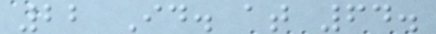22 Id. at 64.
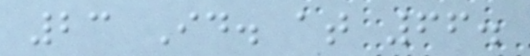23 Id. at 66.
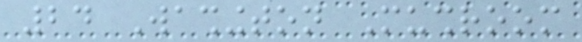24 Washington Mushroom
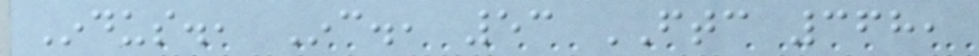Indus., Inc., 53 FTC 368,
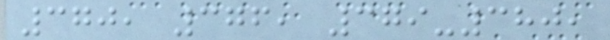370, 376, 379-380,
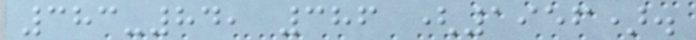383-84, 386 (1956).
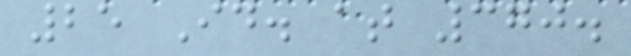25 Id. at 370.
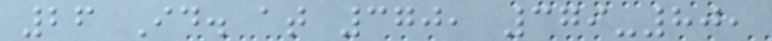26 Id. at 370, 379-80,
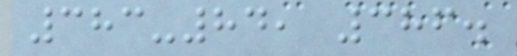383-84, 386.
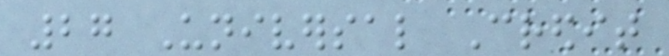27 Universal Credit
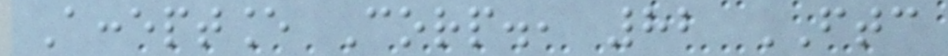Acceptance Corp., 82 FTC
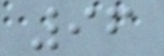96
